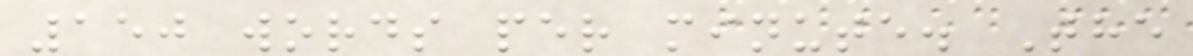150 words per minute. The
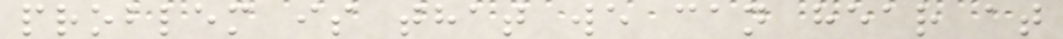problem is that we can hear at
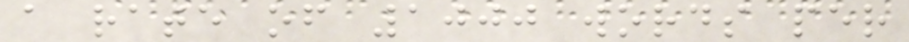a rate of 1000 words per
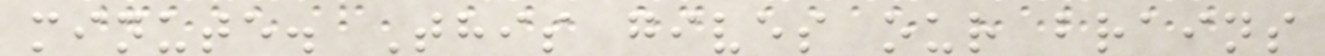minute. This gives our brains
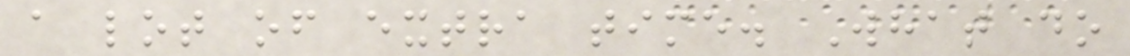a lot of extra time. What do
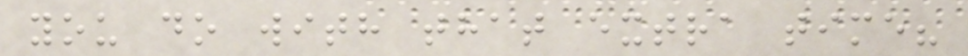you do with that extra time?
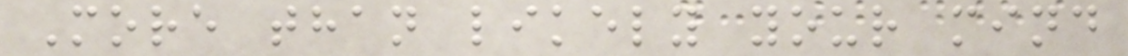More than likely your mind
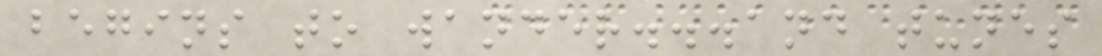begins to wander...and tunes
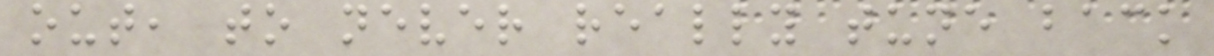out, to never really tune back
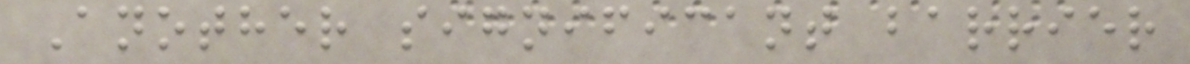Another significant barrier
